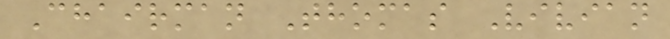Chairman Thomas Vivian
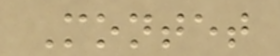Montet
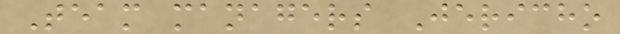Team managers Jericho
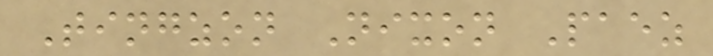Tingzon Nixon Paez
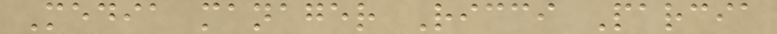Media manager Ricci Parcia
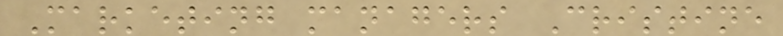Marketing managers Cristine
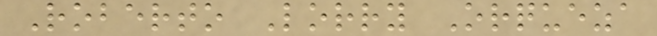Roberto Lorry Orqueza
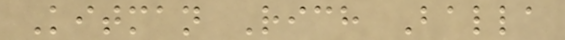Kitman Rich Balla
